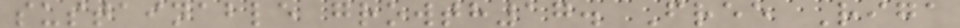sustainable growth17. Free Riga
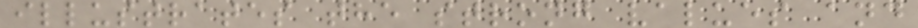illustrates the strong values and
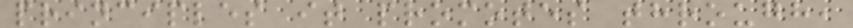principles it promotes through,
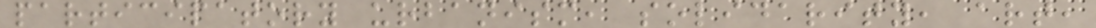participatory urbanism, solidarity, art,
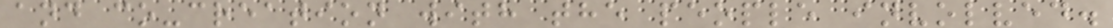and co-creation with the people involved.
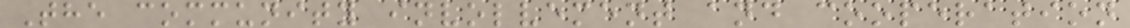The community involvement and cooperation
